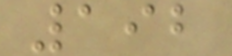192
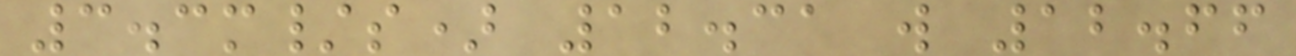3.3m/s) 12.31 w 12.66
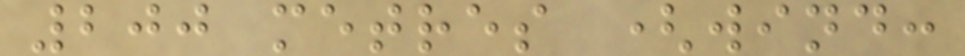200 metres (wind:
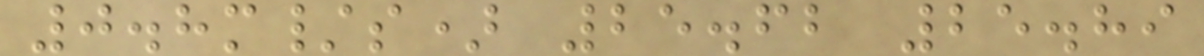0.8m/s) 25.62 25.89
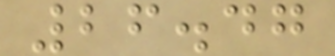26.47
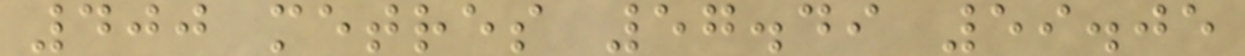400 metres 57.49 59.05
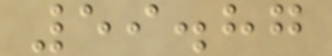59.87
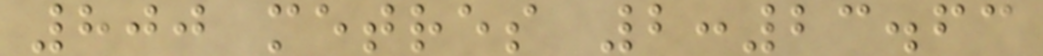800 metres 2:23.63
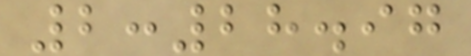2:28.97
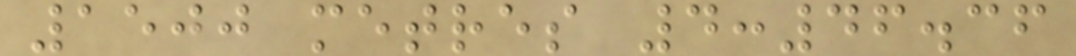1500 metres 4:46.36
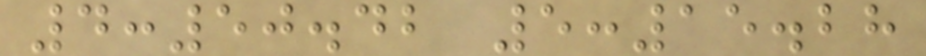4:50.42 5:15.28
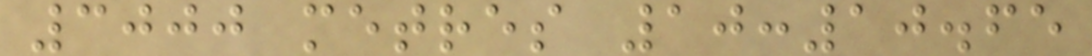3000 metres 10:10.65
